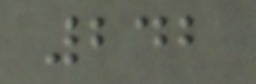242
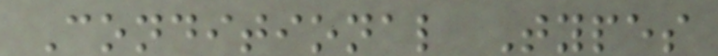Conditional Types
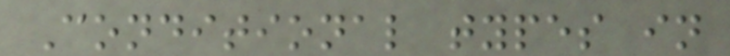Conditional types in
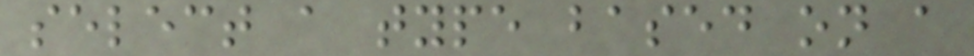select a type based on a
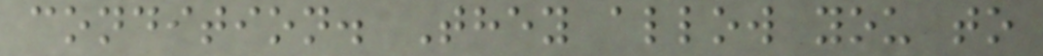condition. They allow you to
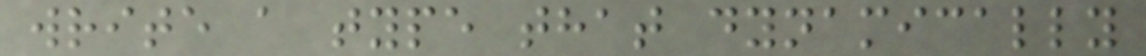write a type that dynamically
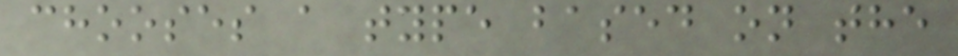chooses a type based on the
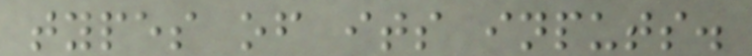types of its inputs.
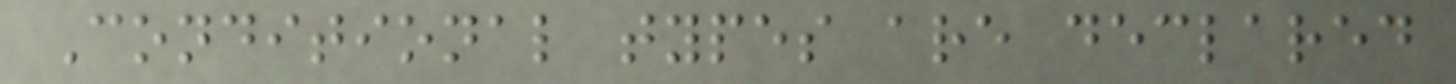Conditional types are declared
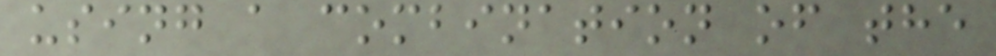using a combination of the
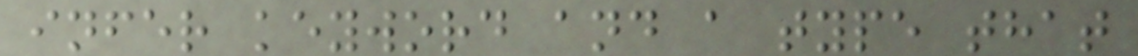infer keyword and a type that
